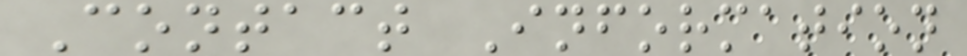Contact Information
